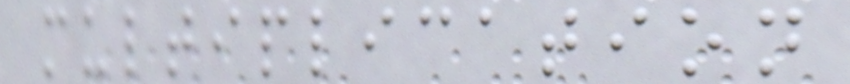multiplication
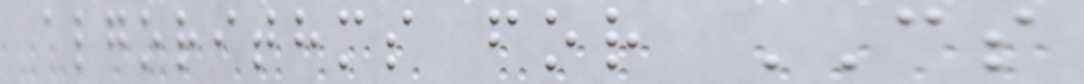algorithms for CS
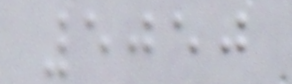5050
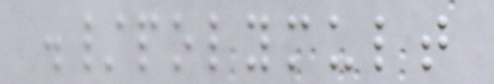./polymult
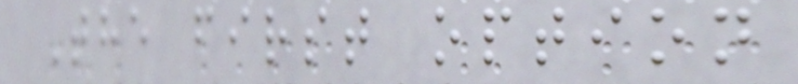The first option
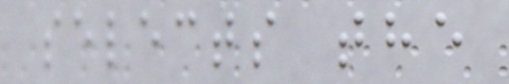selects the
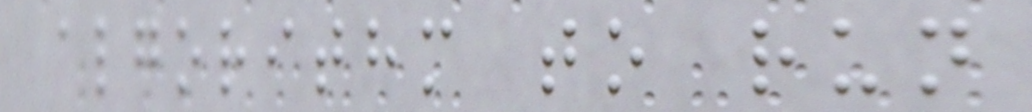algorithm to run
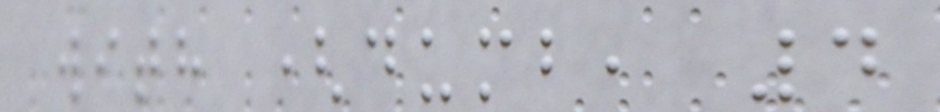with (dumb, 4
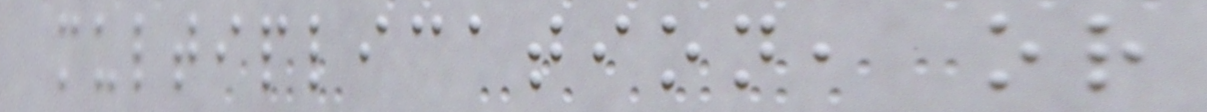multiplication, or
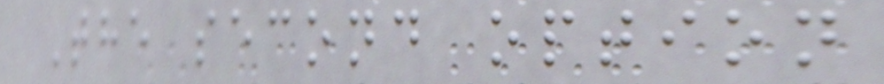The second option
